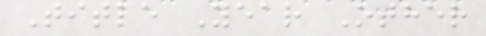Title Year Other
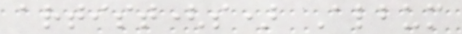artist(s) Album
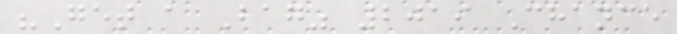"Get a Bag" 2019 Chance
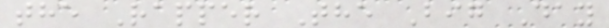the Rapper The Big Day
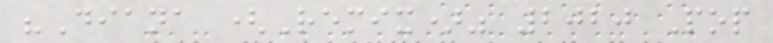"Diana (Remix)" 2020 Pop
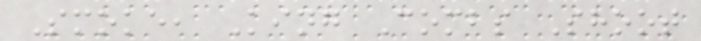Smoke, King Combs Shoot
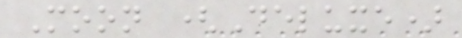Moon (Deluxe)
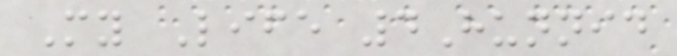My Life 4Hunnid
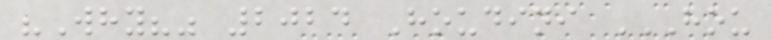"Why?" 2024 Houdini HOU
